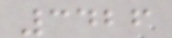3426
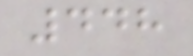448
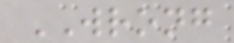WRONG
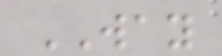WAY
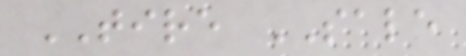TIRE SALE
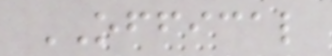OFFICAL
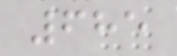685
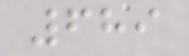689
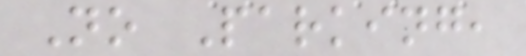No Parking,
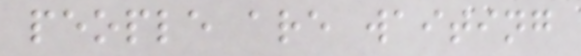people are waiting
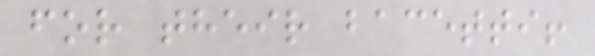for their bacetti!
